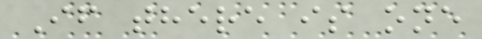If there is one
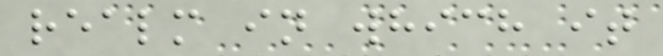realm in which it
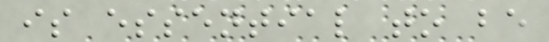is essential to be
